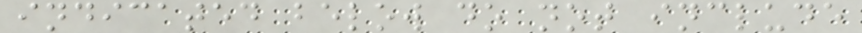indicated below do not include
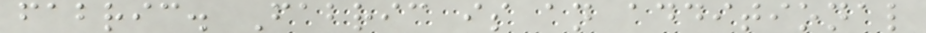fabric. Fabric is an additional
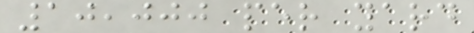10,000 per yard
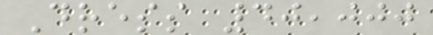Dress 40,000
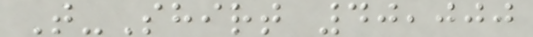T-Shirt 40,000
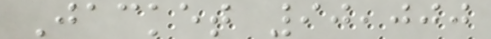Jacket 90,000
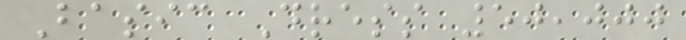Basic Dress 50,000
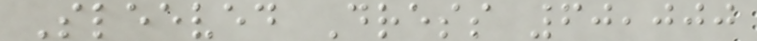Sleeved Dress 60,000
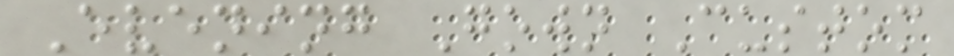Evening Gown Custom
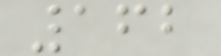162
